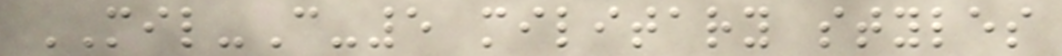MIL-C-5 military styles
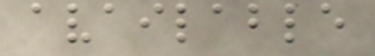available
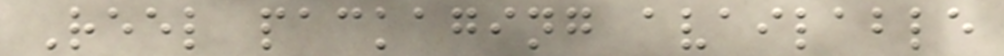Reel packaging available
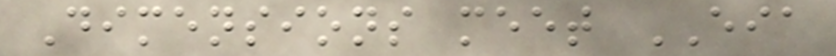Dimensions meet EIA
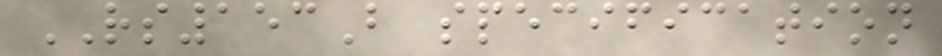RS153B specification
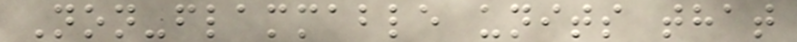Non-flammable units that
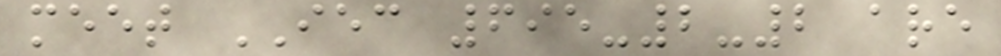meet IEC 695-2-2 are
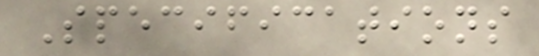Specifications
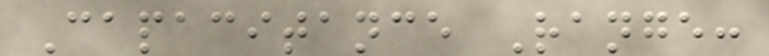Capacitance Range:
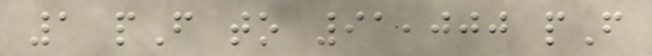1 pF to 91,000 pF
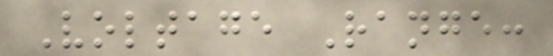Voltage Range:
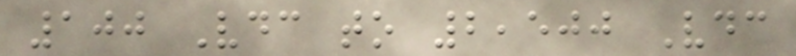100 Vdc to 2,500 Vdc
